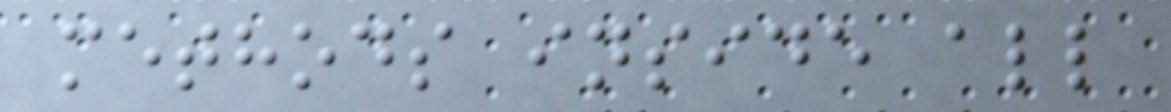methods inside all
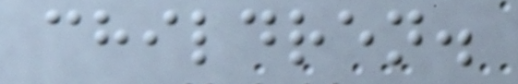children.
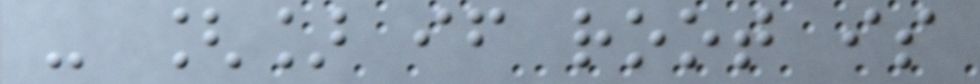- [] if root is
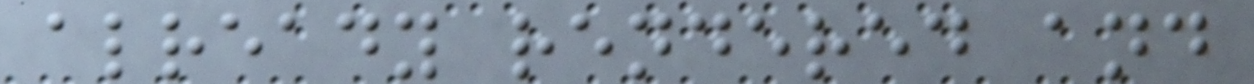already rendered and
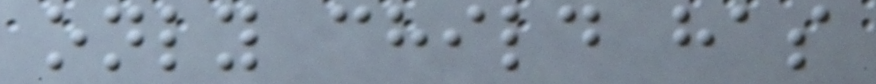only child has
